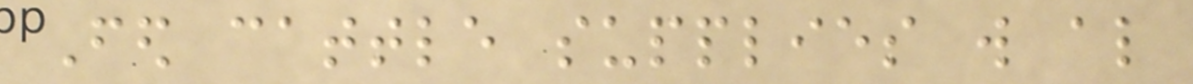Fed cattle supplies will also
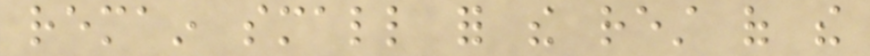remain small for the rest of the
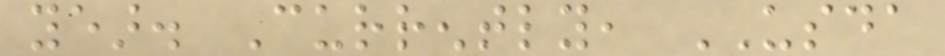year. Currently, USDA
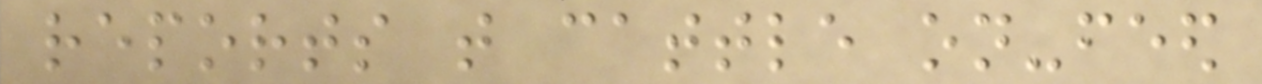reports that cattle on-feed
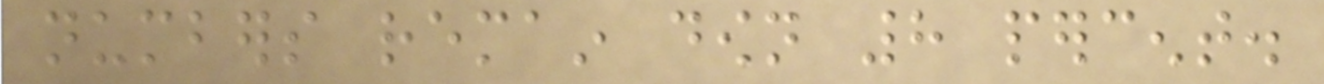numbers remain down 8 percent.
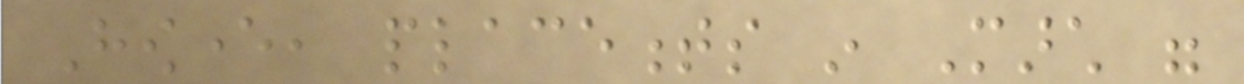However, placements in March were
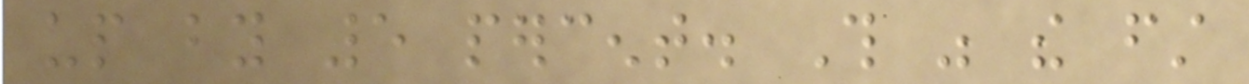up by 5 percent. This was the first
